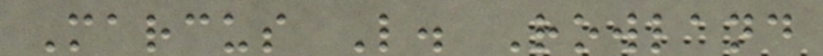Marcus L. Rowland
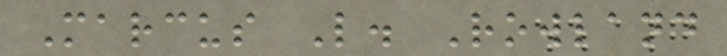Marcus L. Rowland
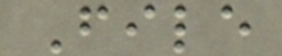File
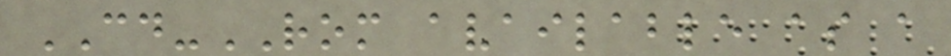CD-ROM available as a
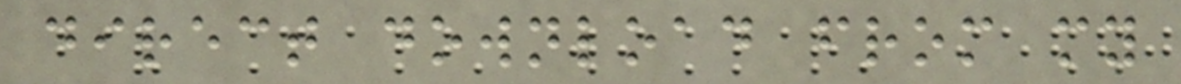direct download from my
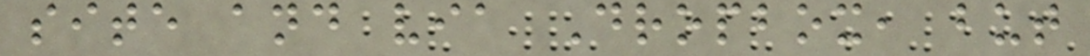site and via Dropbox, but
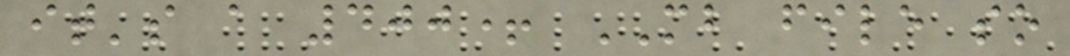it's a 400+ MB file so
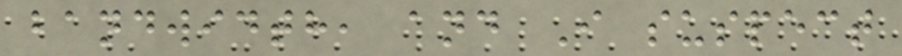bandwidth, and I suspect
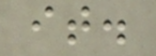it.
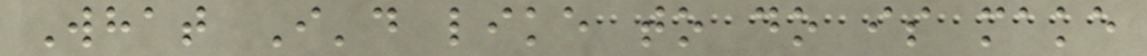What I'd like to do is make
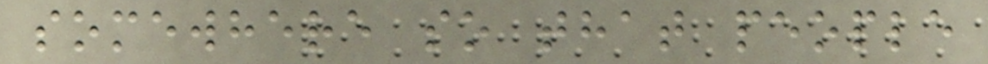somewhere so that people
